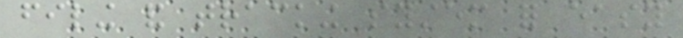filing and tracking system for easy
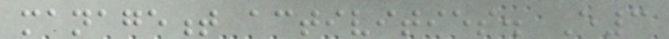management activities. E3
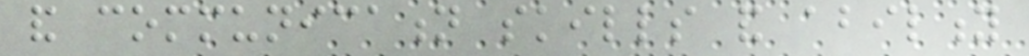and communication skills and ability
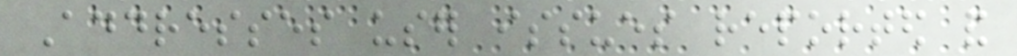Addresses user issues reported and
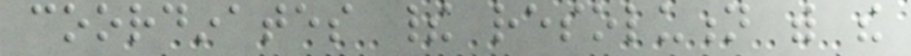coordinates their resolution with the
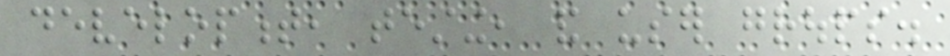development, testing, and user groups.
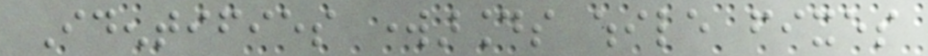Identifies workarounds while fixes
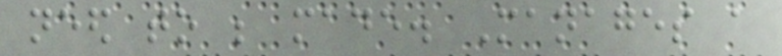need to be made. Manages a
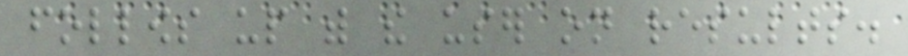follows up with the user on results.
